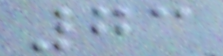73
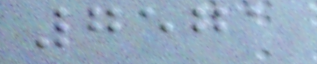7571
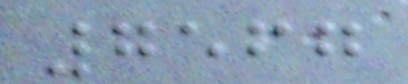7567
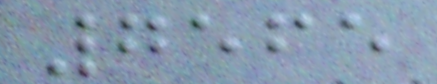7565
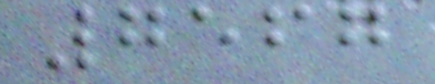7567
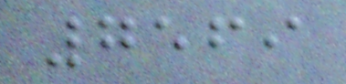7569
